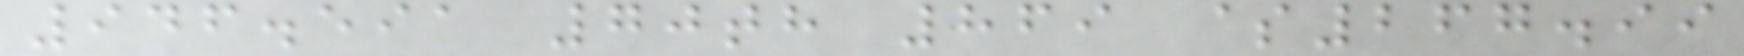946.591 70th 869 $267.99
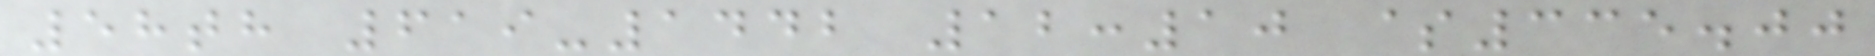58th 619-1442 12:10 $335.00
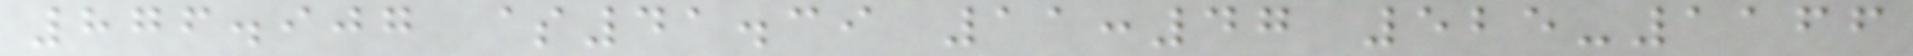876.907 $41.39 11:47 525-1166
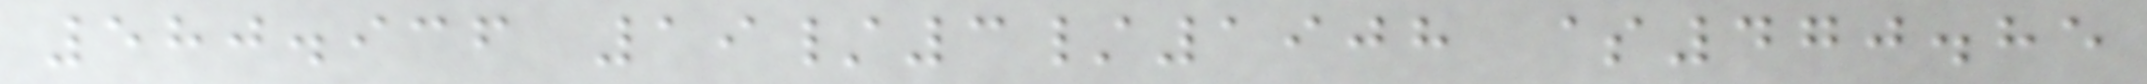580.936 19/3/1908 $470.85
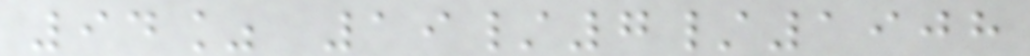94% 19/7/1908
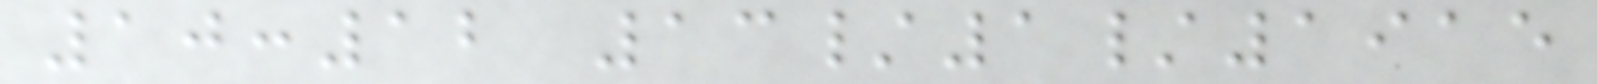10:12 13/1/1915
